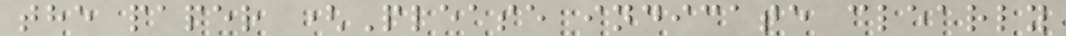the paper (Please indicate clearly
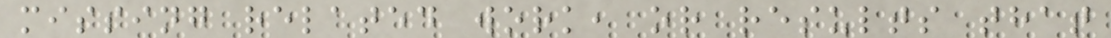missing related work, or results that
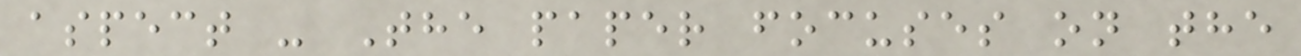aspect - The paper focuses on the
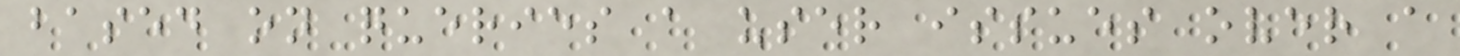based on queries a user issues over a
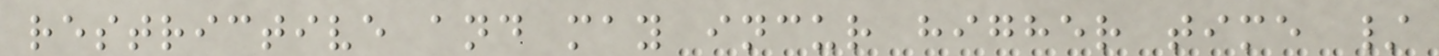restrictive and may incur higher time /
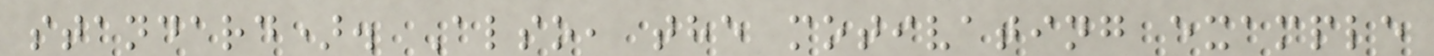standard). Also, the motivating example
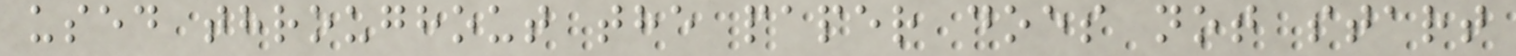used throughout the paper does not start
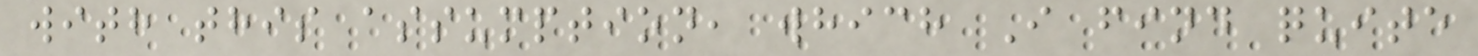with this assumption, which I find quite
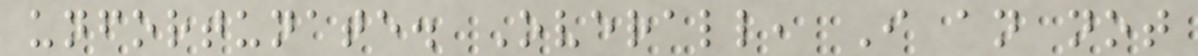unfortunate. Overall, I an not
